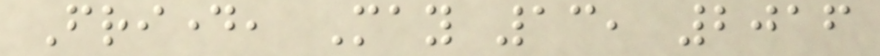Friday, May 13, 2016
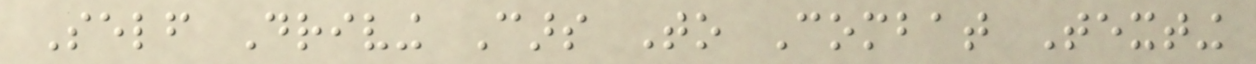Self Driving Cars To Combat Texting
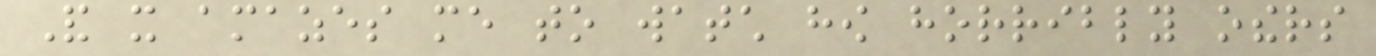And it amazes me to watch how horribly others
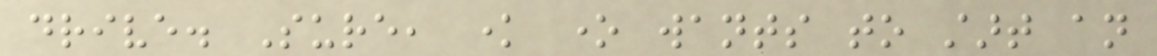drive. Sure, know one wants to start an
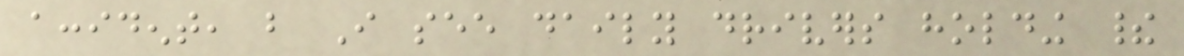accident, but I see daily drivers holding their
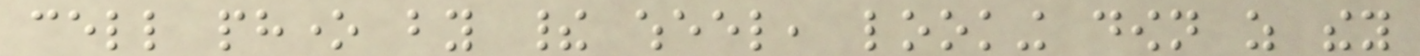cell phone by their wheel, looking down as they
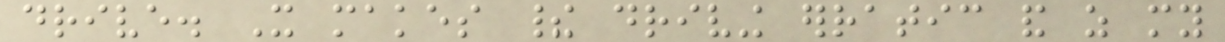drive. It makes their driving erratic and as my
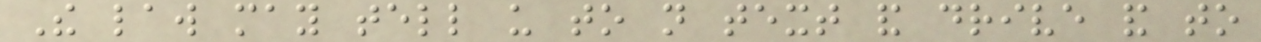The law may tell us to not text and drive and to
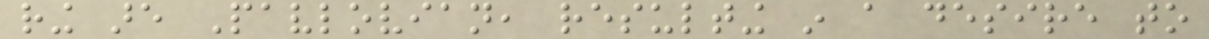ring are Pavlovian, resulting in a desire to
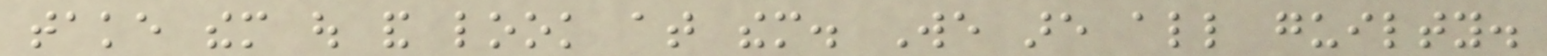take them out and look at them. We are all guilty.
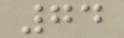74
